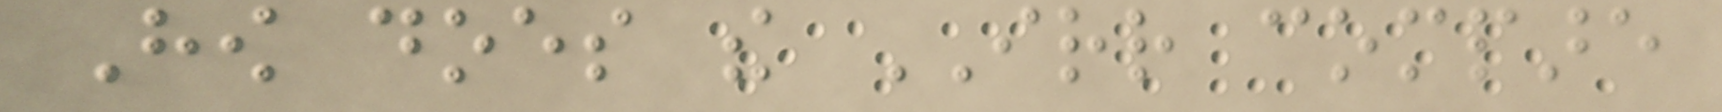How does the IRR compare
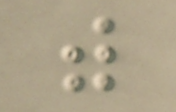with
